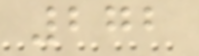272
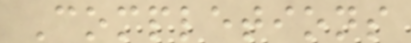Completions
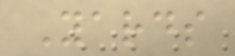Yards
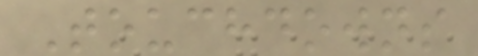Touchdowns
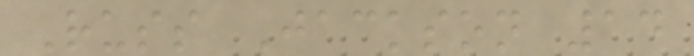Russ Jackson 14
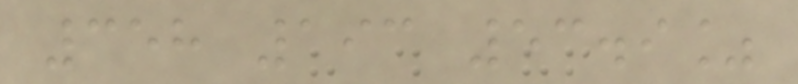358 193 53.9%
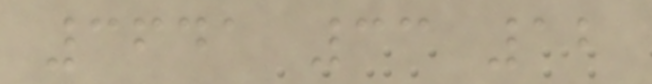3641 33 12
